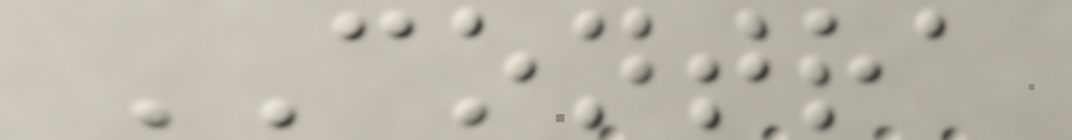CONTRA
